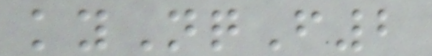kyNqF2
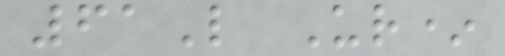61L Ur*
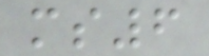ms6
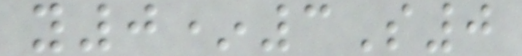y0*3S0
